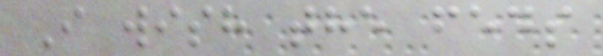I wish the feds
